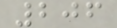206
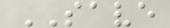SAVE
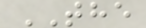THE
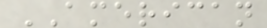AMERICAN
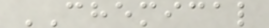CHEMICAL
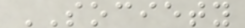SOCIETY
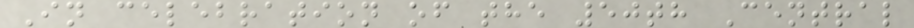In celebration of the 50th Central
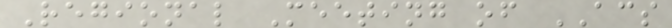Regional Meeting of ACS
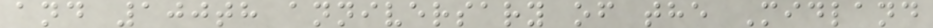and 100th anniversary of the Midland
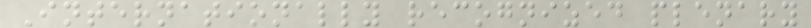Internationally recognized plenary
